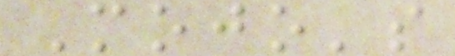Mojo's
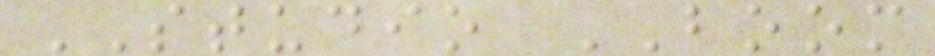STUDIO BOOM
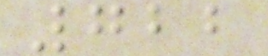722
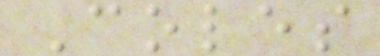Coles
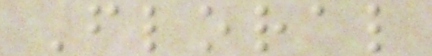Floral
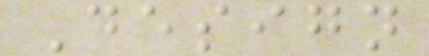Design
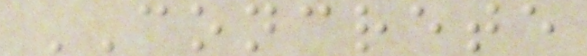CONCRETE
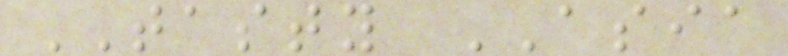TASTY ASIA
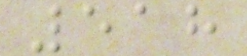518
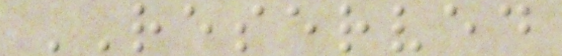RESERVED
